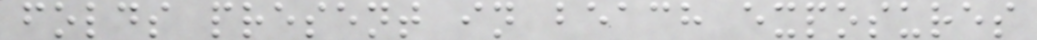folds present in beach exposures
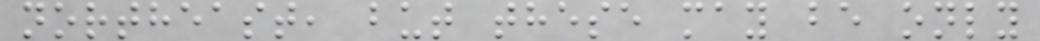northeast, but these may be only
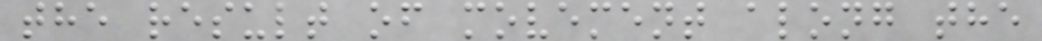the result of movement along the
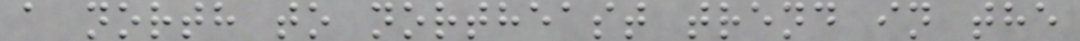a north to northeast trend in the
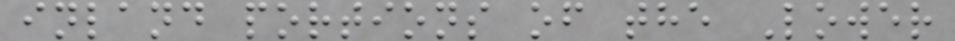inland portions of the Lower
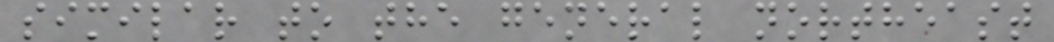similar to the general northeast
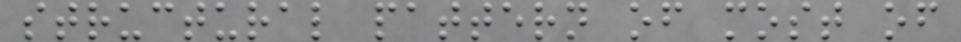structural pattern of most of
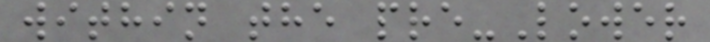within the pre-Lower
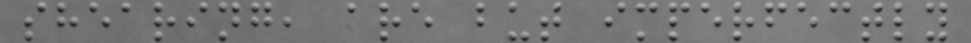shearing, are but imperfectly
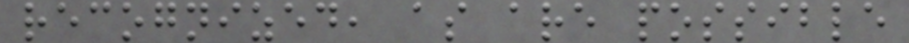recognized, as are possible
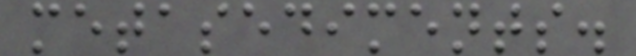metasediments.
